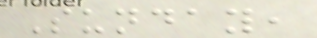Sunday,
